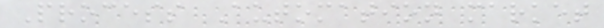Process Automation market
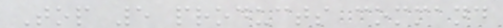Top 5 products command
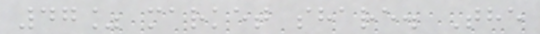47% market share. The
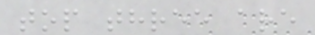top three are
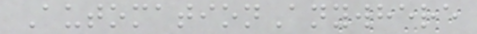AutomationAnywhere
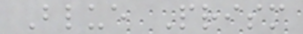Blue Prism
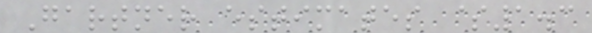Gartner estimates $1.3
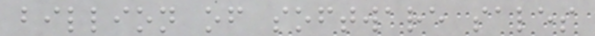billion of software sales
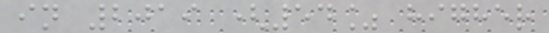in 2019 (54% higher
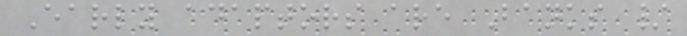Early adaptors are Banks /
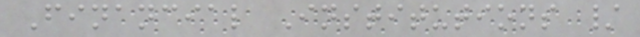Financial Institutions /
